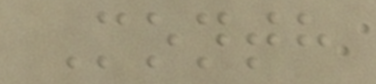Month
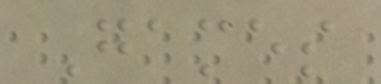Games
